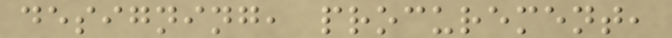designing, procurement,
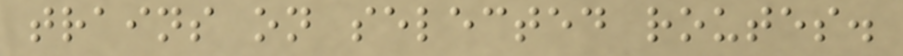trains on selected routes.
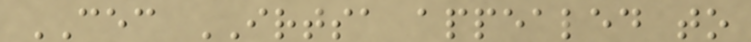CEC IRTSA appealed to
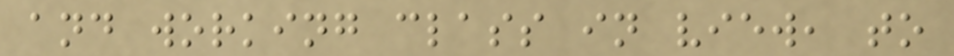and working class in view, to
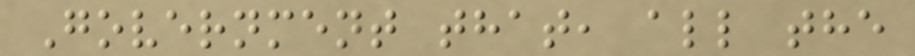Government that, all the
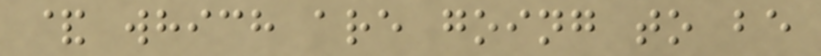& which are going to be
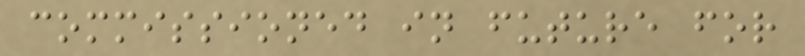commissioned in future for
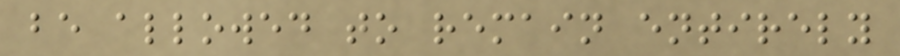be allowed to remain entirely
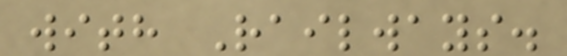with Railways.
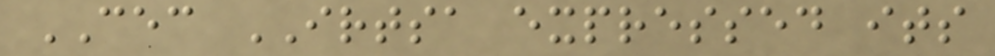CEC IRTSA expressed its
